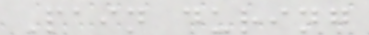Pain during
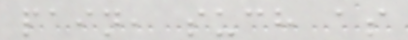pain, such as
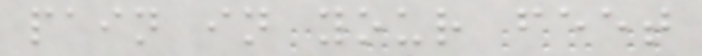pain in your feet
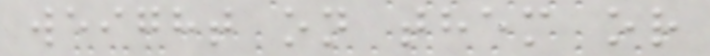weight on them or
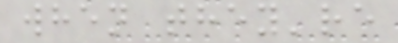when they're
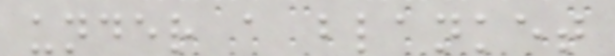under a blanket
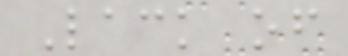Lack of
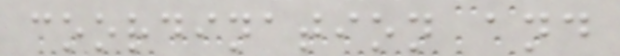coordination and
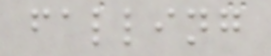falling
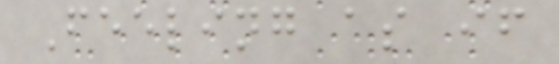Feeling as if
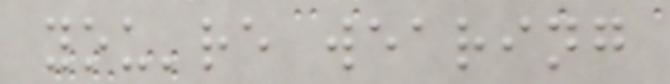you're wearing
